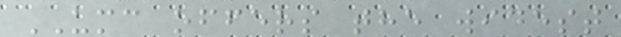UMC offers the widest
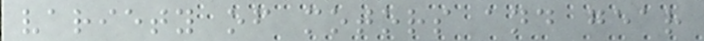variety of motors and gear
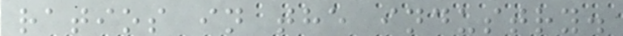ratios in the industry.
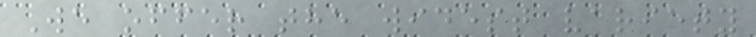We offer the widest variety
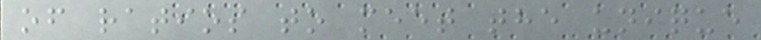of ratios to meet the unique
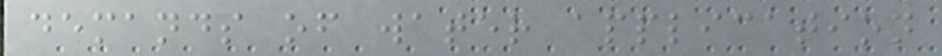demands of water application
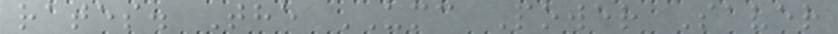rates. The UMC Power Saver
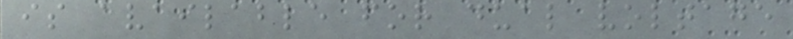is available for dual voltage
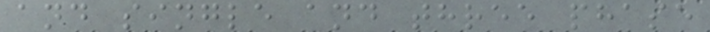and single and three phase
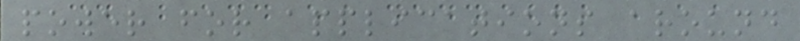power for applications around
